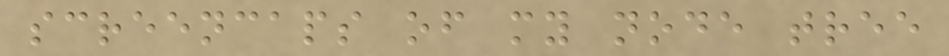screencaps of my node tree
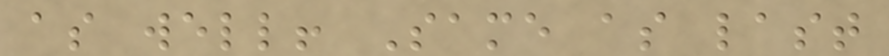as well! Same as last
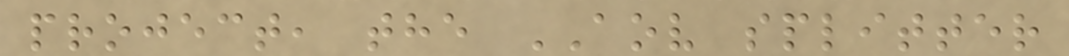project, the AOV splitter
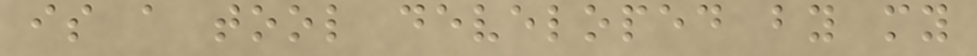is a tool developed by my
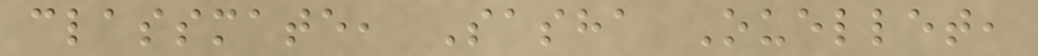classmate, Sasha Ouellet,
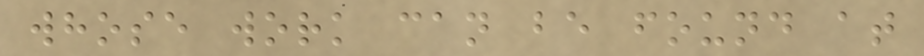whose work can be found at
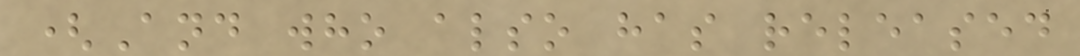(And who also has released
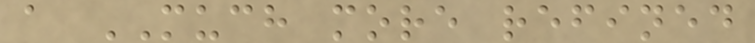a MUCH more refined
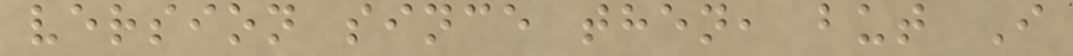version since then, but I
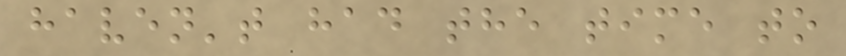haven't had the time to
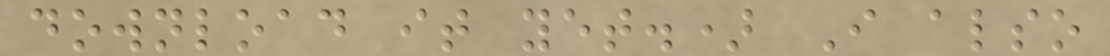download it yet.) I also
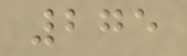275
